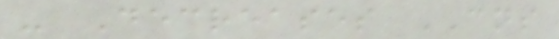- Decreases CNS
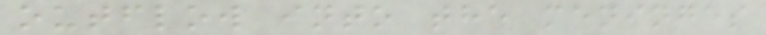outflow into the meninges
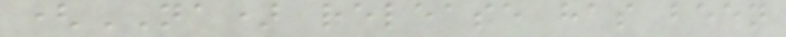(NA) release has been
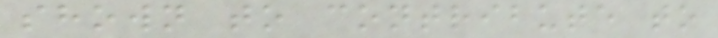shown to contribute to
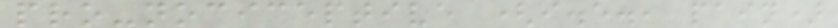pro-nociceptive (i.e., pain)
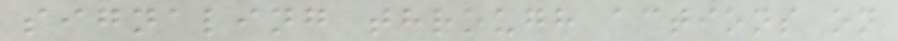signaling through actions on
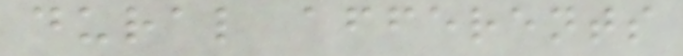dural afferents
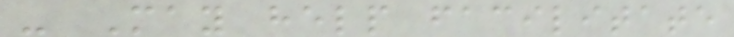- May help facilitate
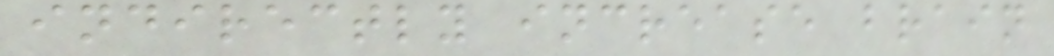indirectly increase brain
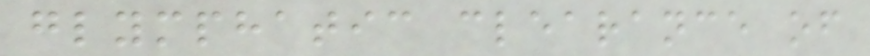glymphatic clearance of
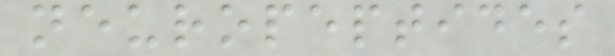neuropeptides
